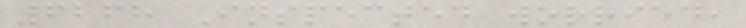6268 Inspected worried,
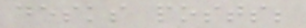desks posts;
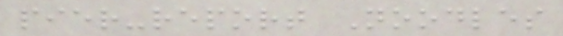pier-report Noodles
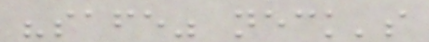"safe" neck's
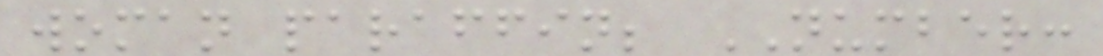woman paraffin; NUMBER:
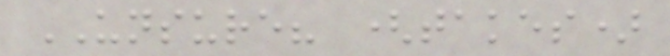UNSURE? (takes)
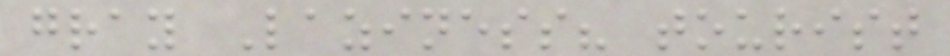gray Laziness? tourist
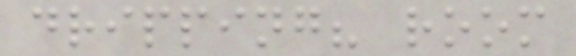dripping? room
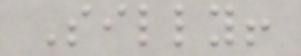Silly!
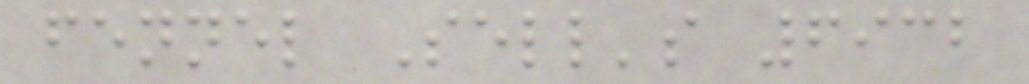fennel Sell's 6932
